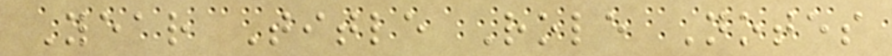Year Title Role Notes
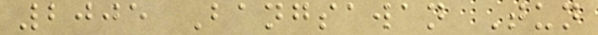2005 Bangsawan Tun
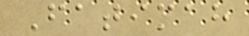Fatimah
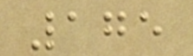175
